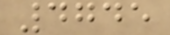4745
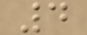4
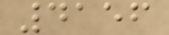4156
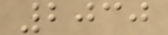2030
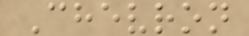Chevron
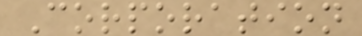Corporation
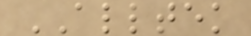ALLTEK
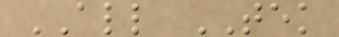ALL TEK
